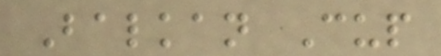Balkan Cup
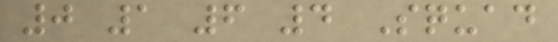0 1 6 4 Squad
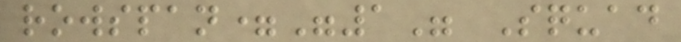rowspan="1" Squad
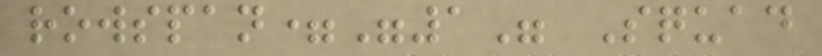rowspan="1" Squad
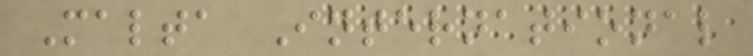Malta International
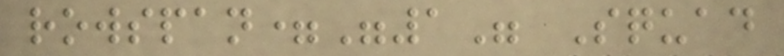rowspan="1" Squad
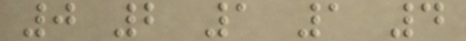0 2 1 1 4
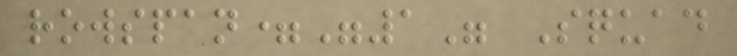rowspan="1" Squad
